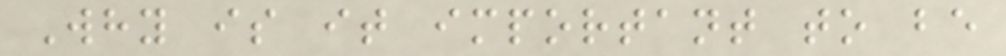Why is it important to be
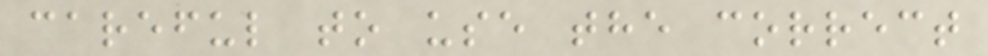careful to use the correct
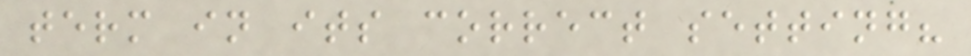term in its correct setting?
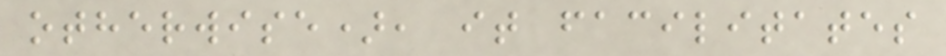otherwise), it facilitates
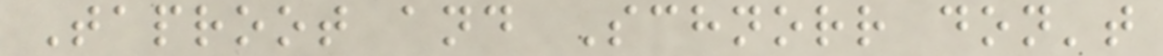Taproot and Schnorr don't
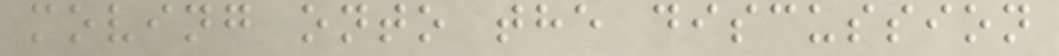moving onto the discussion
